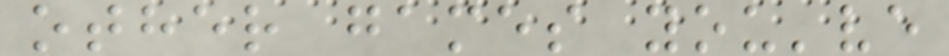other games you've
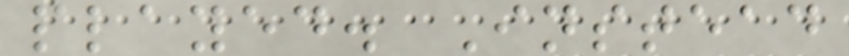played. Instead
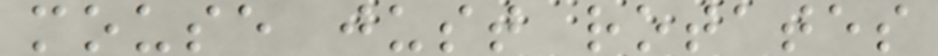mouse just rotates
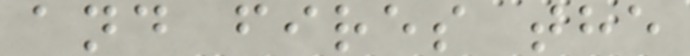and fires the
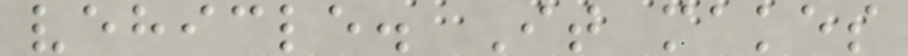vehicle. It makes
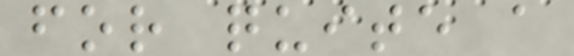for quite a
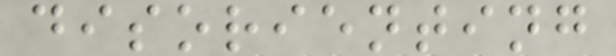disorienting
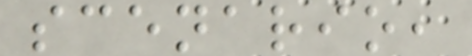scenario,
